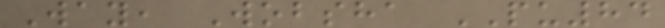Way, Wobsha PU84
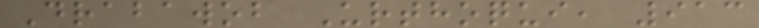Drabawob Urthoqui, 913
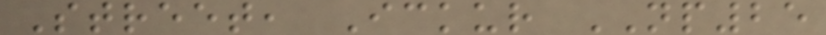Street, Ickur NP25
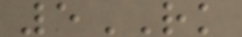5RK
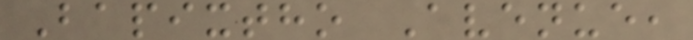Bapixtho Avenue,
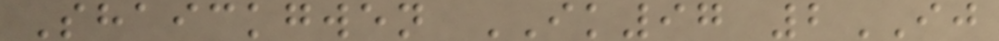Shaickgwen IK97 2IJ
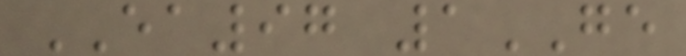EA97 1GE
